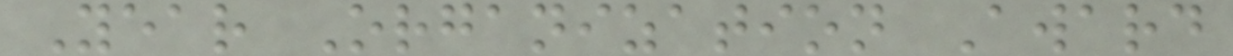Year Organization Award
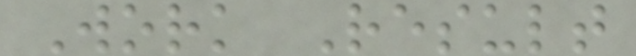Work Result
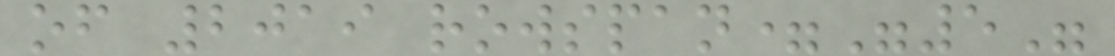of 2019 rowspan="5"
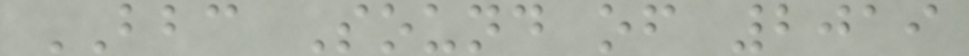BBC Sound of 2019
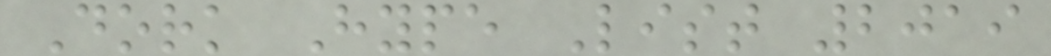Dork Hype List 2019
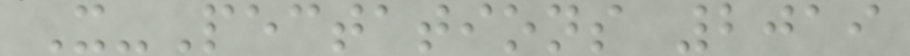X-Pectations 2019
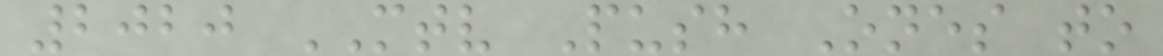2020 MTV Push Ones to
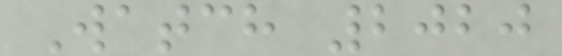Watch 2020
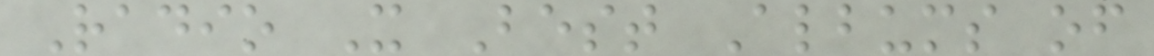Radio X Best Albums of
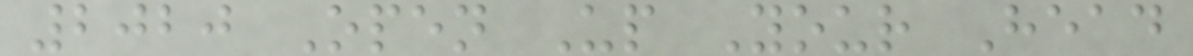2020 Open Up Your Head
